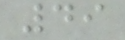49
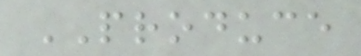PRODUCE
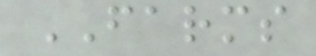FARMS
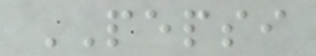PEPSI
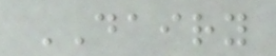DAIRY
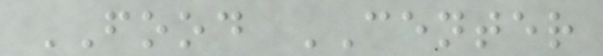FOOD CENTER
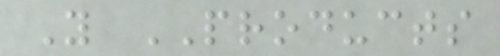Y PRODUCTS
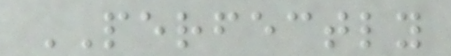PERFECTLY
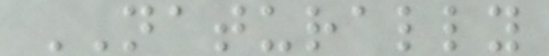NATURALLY
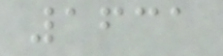1631
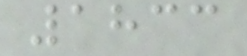1833
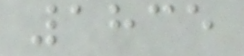1835
